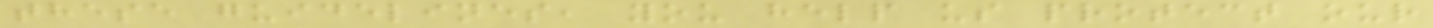these guidelines, you help us protect our
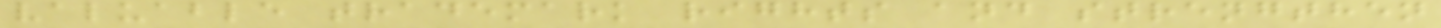valuable trademark rights and strengthen
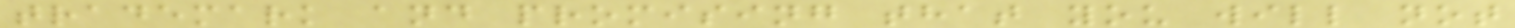trademark and promising that you will not
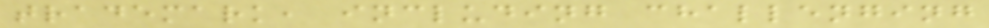trademark, including challenging
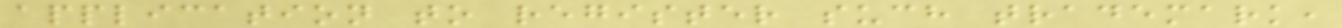application to register such trademark,
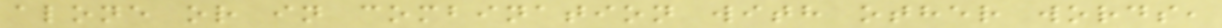alone or in combination with other words,
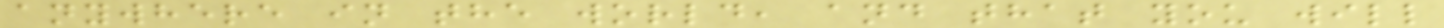anywhere in the world, and that you will
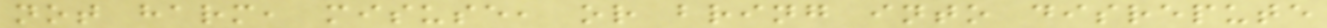not harm, misuse, or bring into disrepute
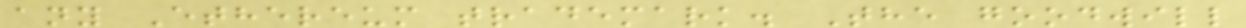any Ethereum trademark. The goodwill
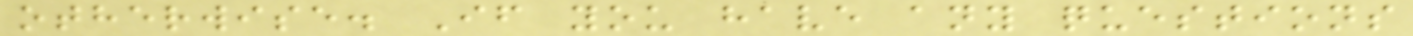otherwise. If you have any questions
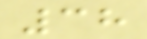38
